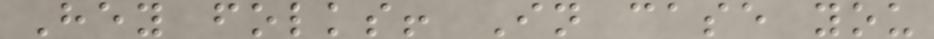Hey folks! In case you
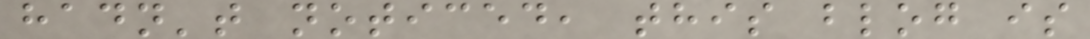hadn't noticed, this blog is
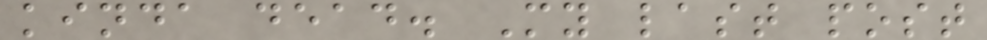kinda dead. My last post
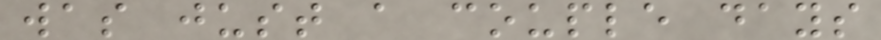was just a couple days
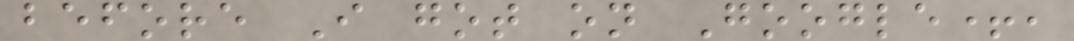before I got on Google+,
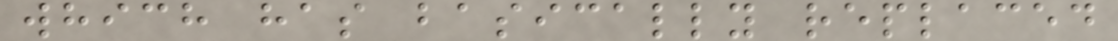which has basically replaced
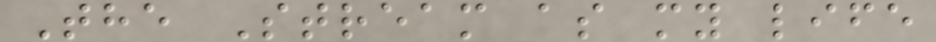The Stream as my life
